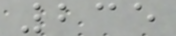235
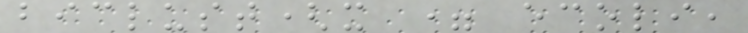biclust(x = ecoli,
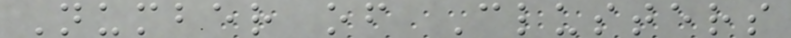Number of Clusters
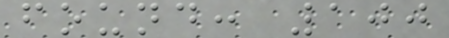found: 100
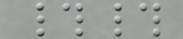##
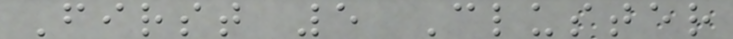First 5 Cluster
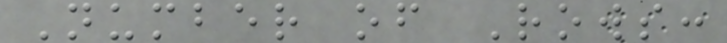Number of Rows:
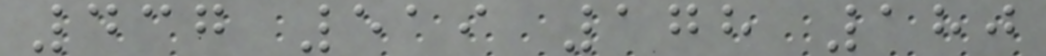437 519 178 180
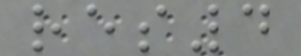res4
